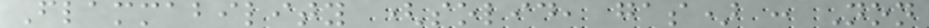Flammability (solid, gas) : Non
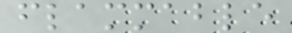flammable
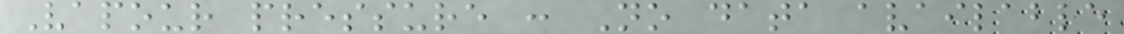Vapour pressure : No data available
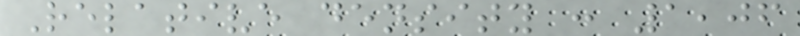Relative density : 1,06
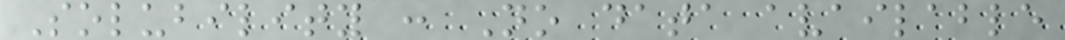Solubility : No data available
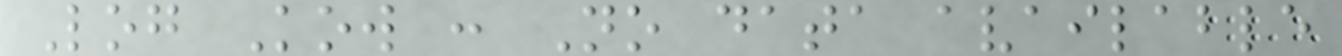Log Kow : No data available
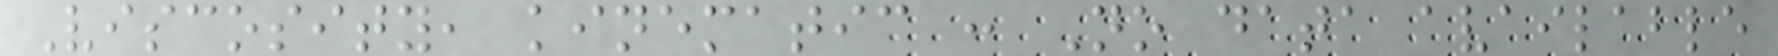Viscosity, kinematic : No data available
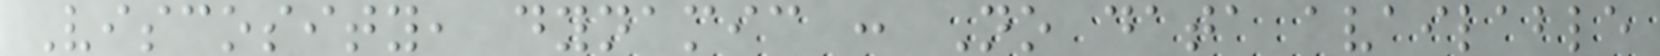Viscosity, dynamic : No data available
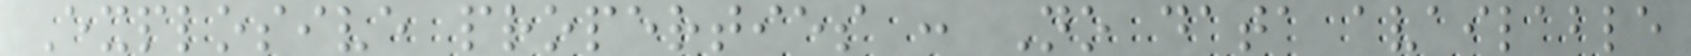Explosive properties : No data available
